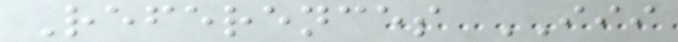References III
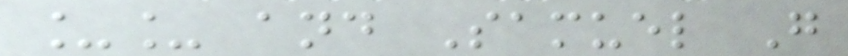__ and Samuel G
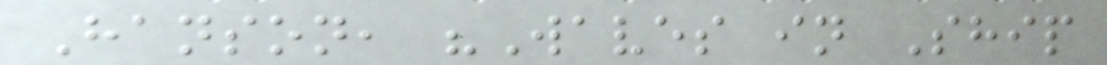Hanson, "Waves in Ship
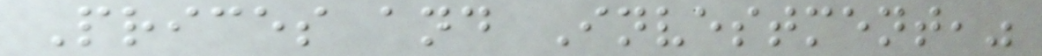Prices and Investment,"
